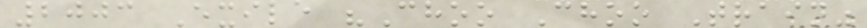2003 Exile "Choo Choo Train"
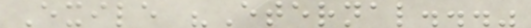Exile "Eternal..."
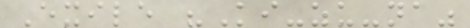Exile "Ki-zu-na"
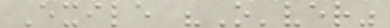Exile "O'ver"
